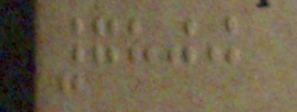7800
